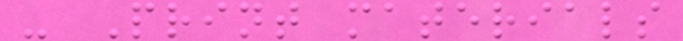- Print materials
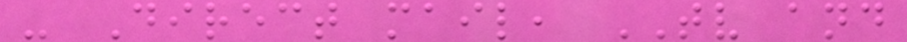- Direct mail, TV and
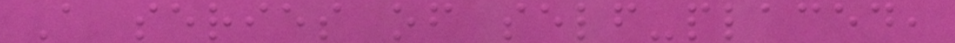A series of self-placed,
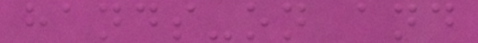hands-on and
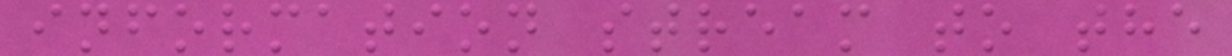information stream to the
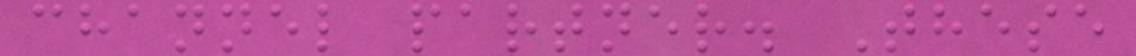channel partner. These
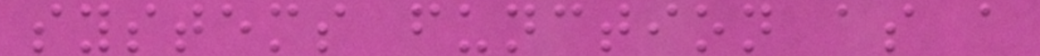systems function as a
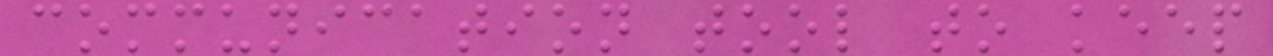communication tool to keep
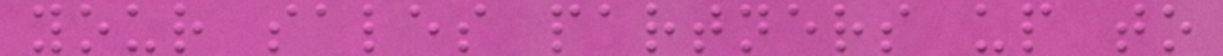your sales partners up to
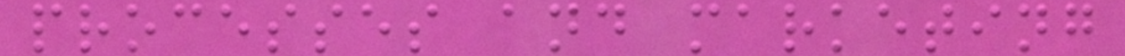processes and marketing
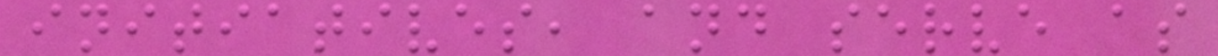initiatives, and serve as
